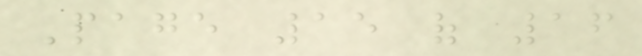Page 15 of 16
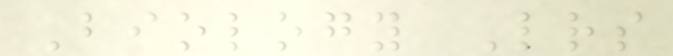Biology Letters
